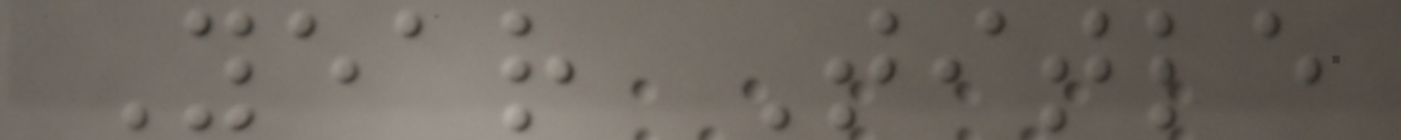Year Title
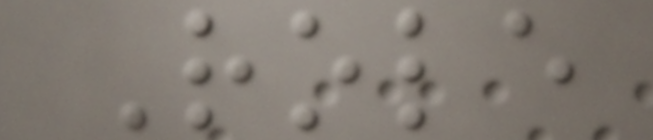Role
